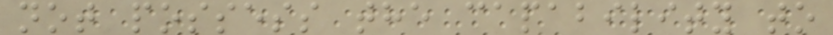not possess the capability to
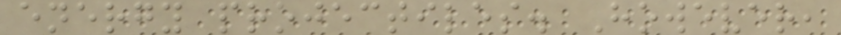energy projectiles. However,
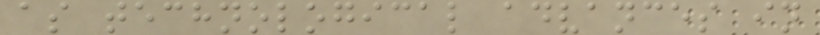as technological advances in
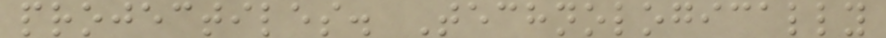projectiles. Technologically
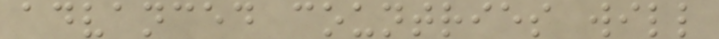advanced countries will
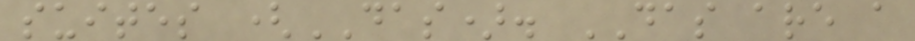suites (DAS). DAS are a
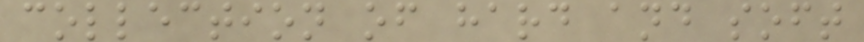collection of hard and soft
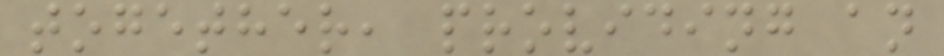together, providing an
